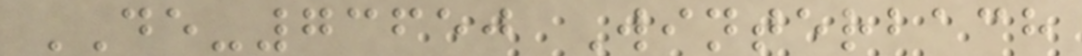DE-73650 Winterbach
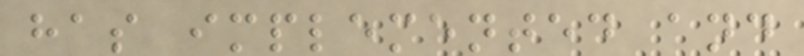has implemented and
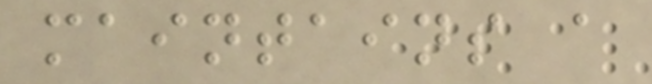maintains a
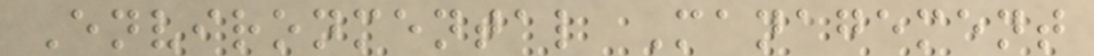Environmental Management
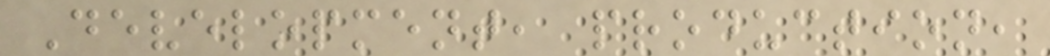Development, production,
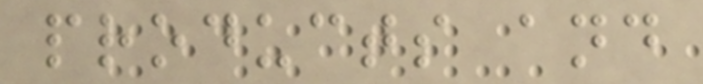products and
